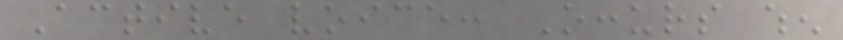Active voice: Occurs when
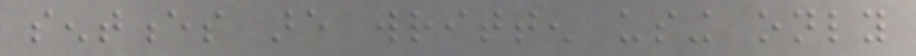sentences are written using only
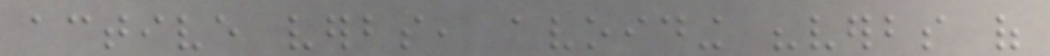active verbs, avoiding "verbs of
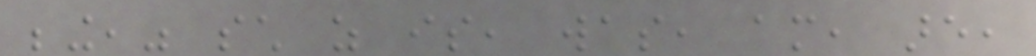being," such as is, was, am, are,
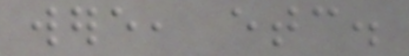were, etc.
